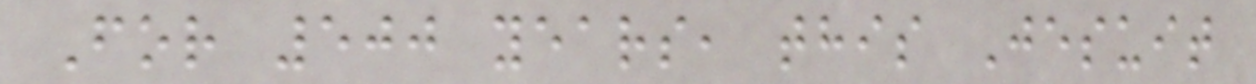For 500 years, this Jesuit
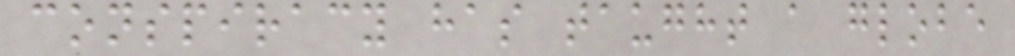conspiracy has taught a globe
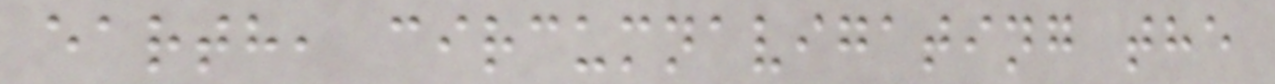earth, circumnavigating the
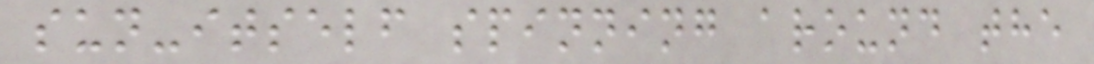sun-itself spinning around the
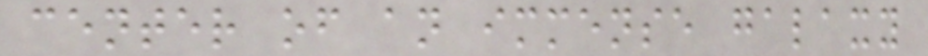center of an immense galaxy
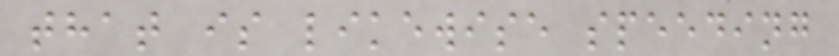that is likewise speeding
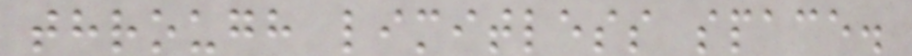through limitless space.
